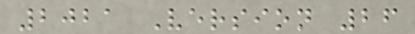2021 Version 26
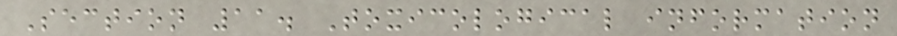Section 11. Toxicological information
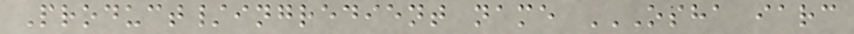Product/ingredient name OSHA IARC
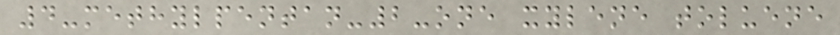4-methylpentan-2-one xylene toluene
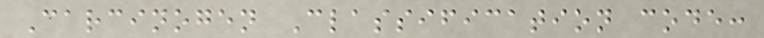Carcinogen Classification code:
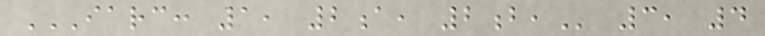IARC: 1, 2A, 2B, 3, 4
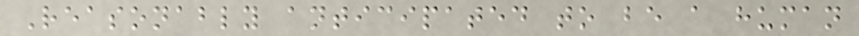Reasonably anticipated to be a human
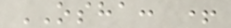OSHA: +
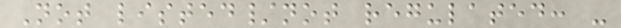Not listed/not regulated: -
